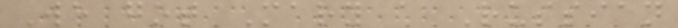We got Mary a Russian
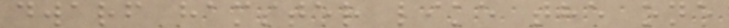dwarf hamster like the one
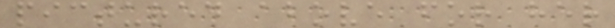pictured above for her
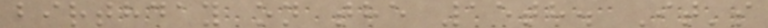birthday on the 15th. It's
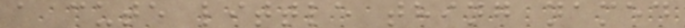a cute little thing named
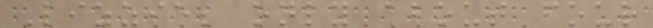Lizzie; only about four
